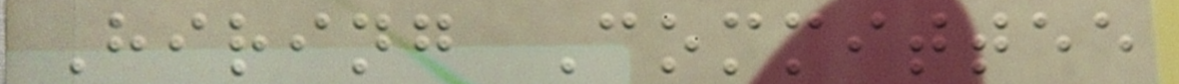Hiring Committee
